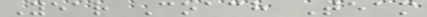Year Coach Team
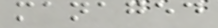managed
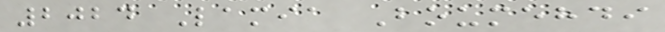2024 Lamia Boumehdi
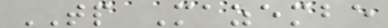TP Mazembe
